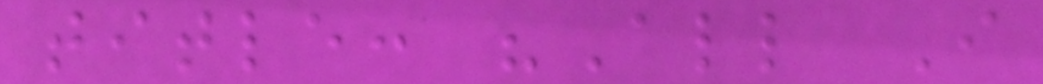title: "All I
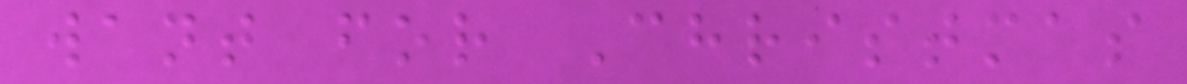want for Christmas
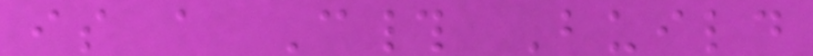is a C# Build
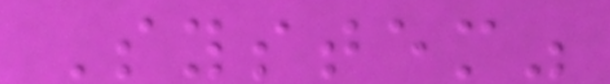System"
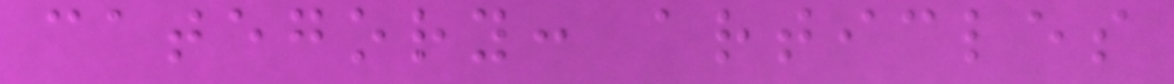category: articles
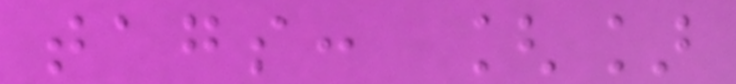tags: []
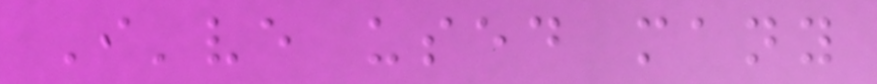I've used many
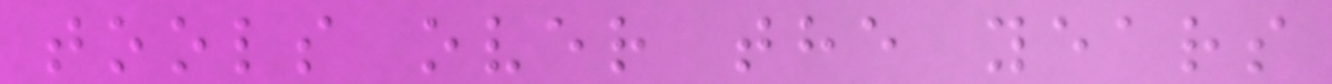tools over the years
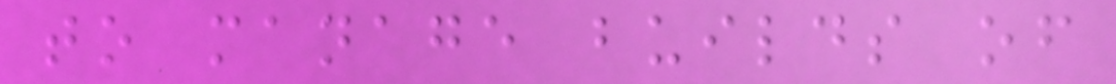to manage builds of
